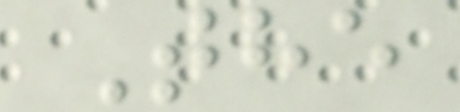The
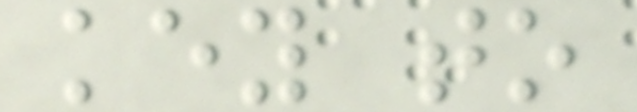key to
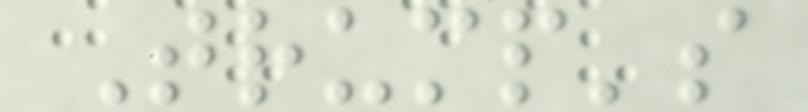Trump's
